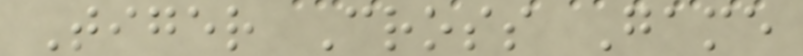Tiger Cross Game
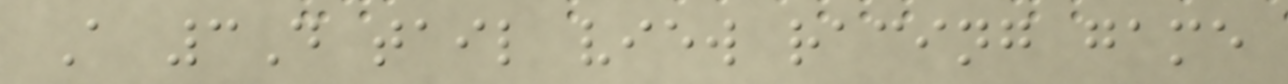A 3D tail view racing game
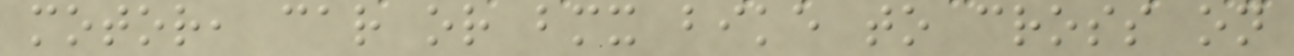motor, car or bmx bike to cross on
